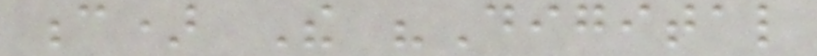c) The "Digital
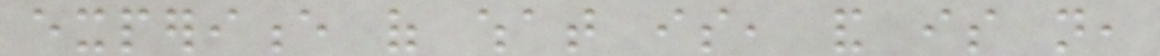experience of what is, and is not,
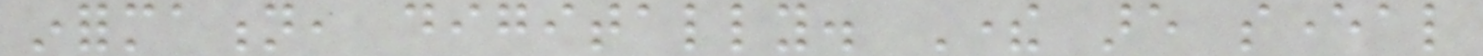information, digitally. There are several
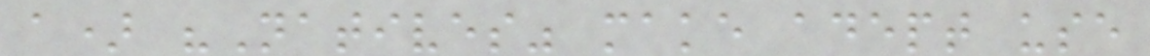a) "Natives" make adept use
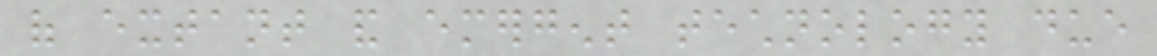of extant and emergent technology due
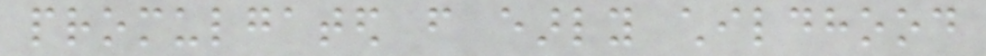promulgated from early childhood
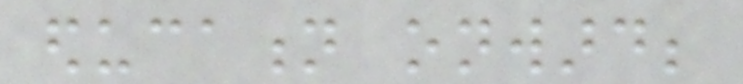education onward;
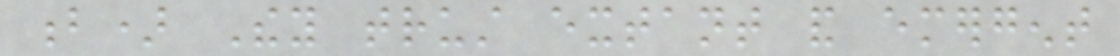b) They trust extant and emergent
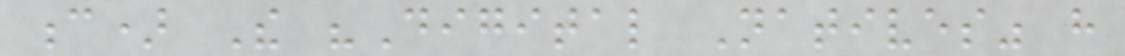c) The "Digital Natives" have
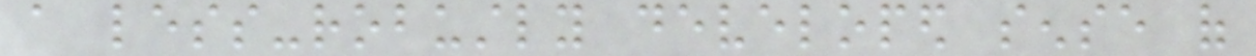a less-robustly developed sense of
